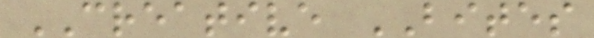CREATIVE BITES
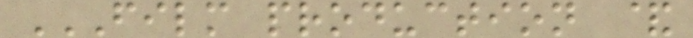FILM PRODUCTION &
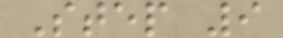Step 9
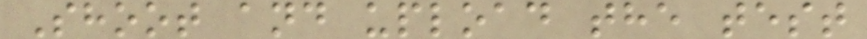Shoot and upload the test
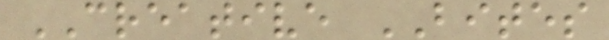CREATIVE BITES
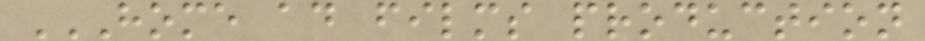HOME AD FILMS PRODUCTION
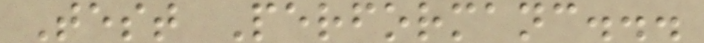Test Performanc...
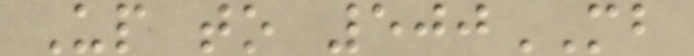Up to 500MB
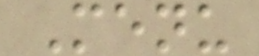Menu
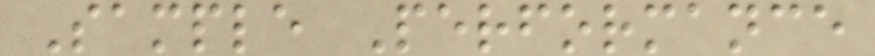Sample Performance
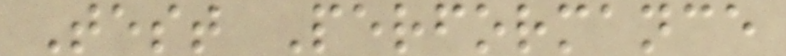Test Performance
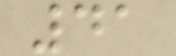41
